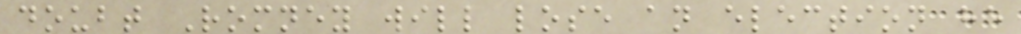doubt Romney will lose an election he
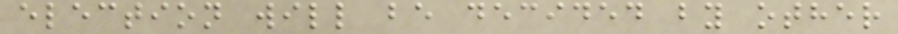election will be decided by other
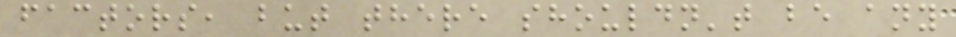factors, but there shouldn't be any
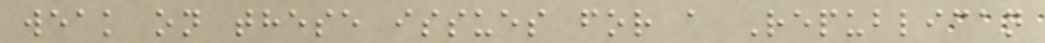weak on these issues for a Republican
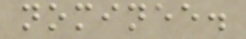nominee.
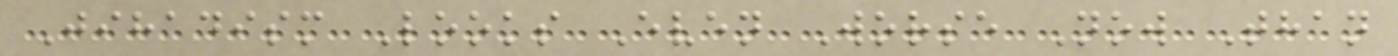Jihadism Looks Even Worse Now Than
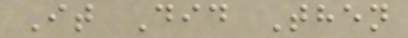It Did Then
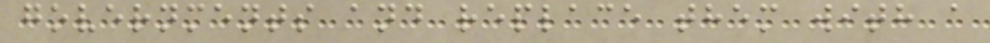governments and replace them with a
